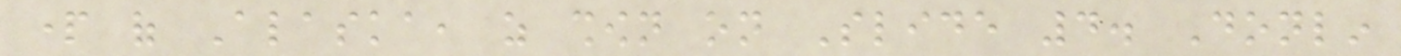part of Alaska, as shown on Slide 4. Donlin
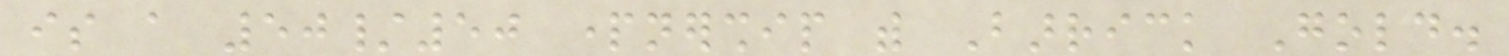is a 50/50 partnership with Barrick Gold.
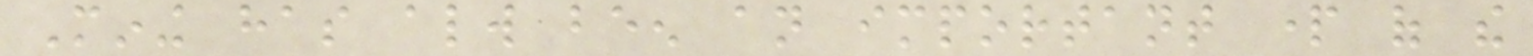Mining has always been an important part of the
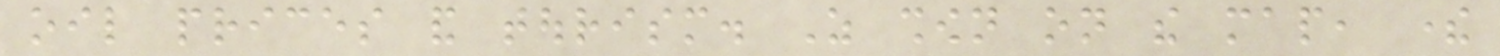oil prices and tourism. As shown on the map, there
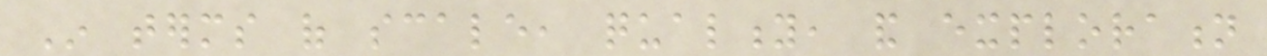In terms of scale, quality, and exploration
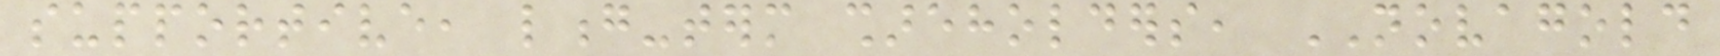supportive, long-term shareholders, NOVAGOLD
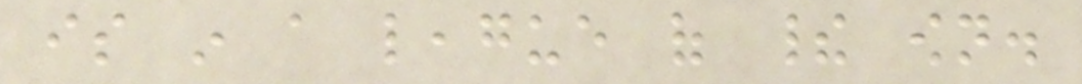is in a league of their own.
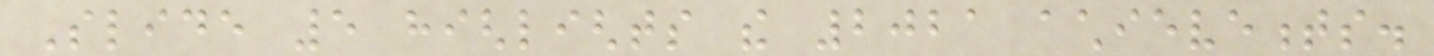Slide 5 highlights the 2021 achievements.
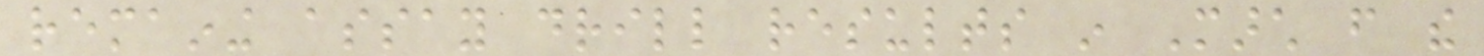remaining assay drill results in March from the
